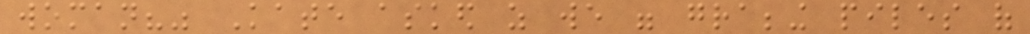woman?" Kate asked as we were grabbing piles of
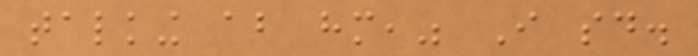talking about him," I said.
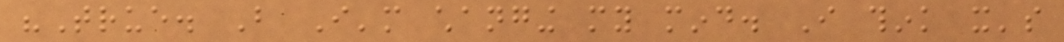"True. But I'm changing my mind. I think it's
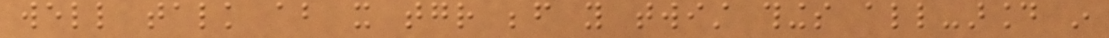well talk about it together before you twist things all-around in
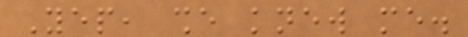Yep, she knew me.
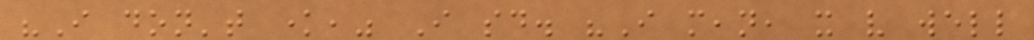"I don't know," I said. "I mean, it very well
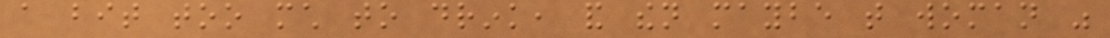a bit too much to drink, and then maybe that woman was
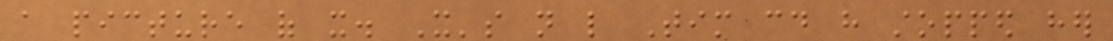a picture of it. It's not like Tim could have stopped her
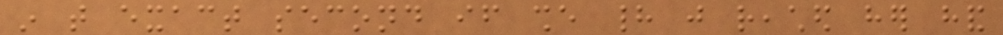in that exact second if she had just reached her hand
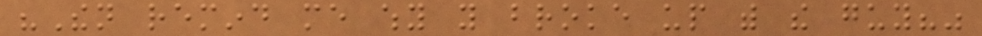"Then remind me why you broke up with the guy?"
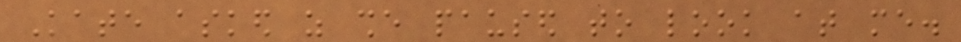Kate asked as she paused to look at me.
